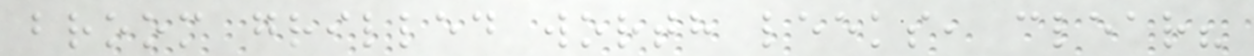broom grilled worth leeks, clear?
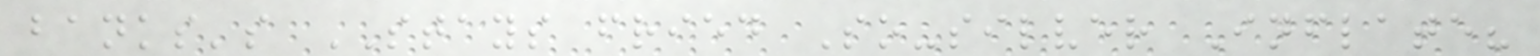banks's STAYS fried So-silver Inflate?
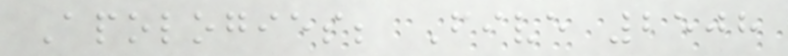Apologies; Five 2508
